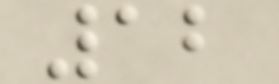12
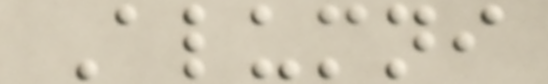Alumni
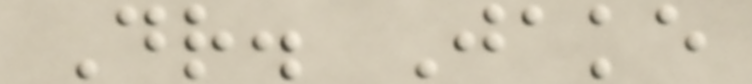Dr. Jake
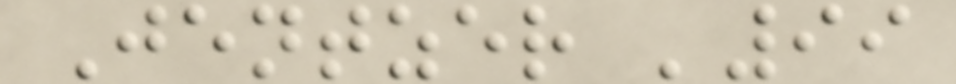Jentzer '99
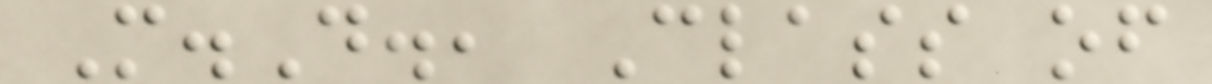M.D., Class of
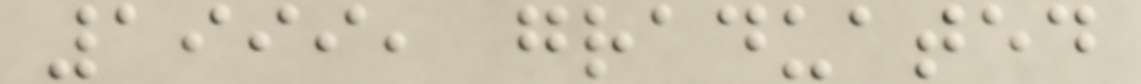1999, graduated
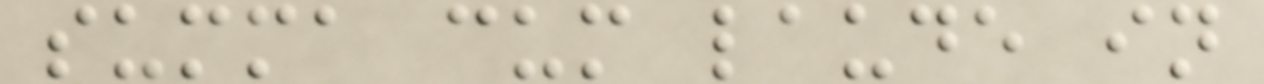summa cum laude in
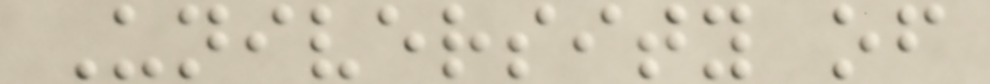University of
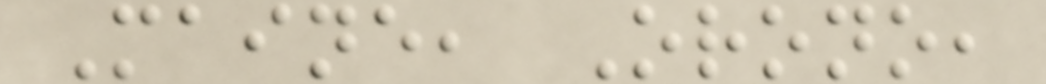Maine, Orono,
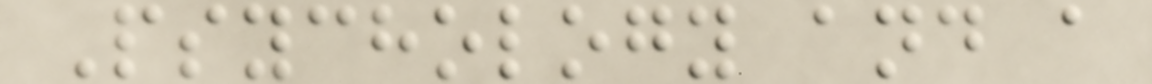Psychology and a
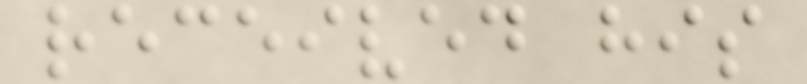received his
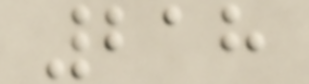218
